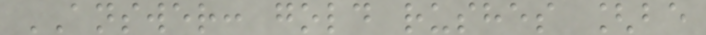ANSWER: gold rushes [be
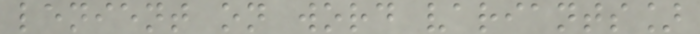lenient on word variants]
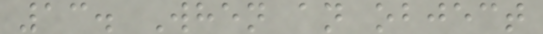13. When an object
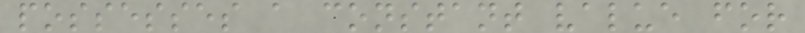possesses a constant value for
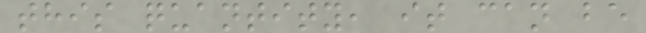this quantity, it can be
